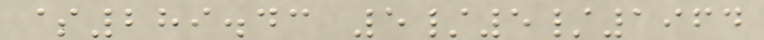$289.43 5/5/1964
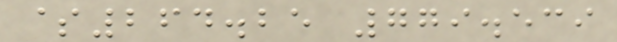$264.25 779.539
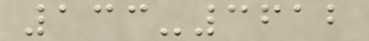133-3612
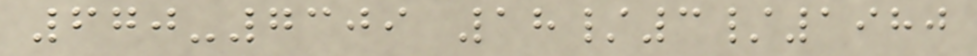670-7309 18/3/1980
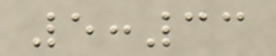5:33
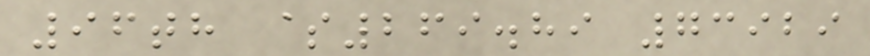96th $269.89 73929
